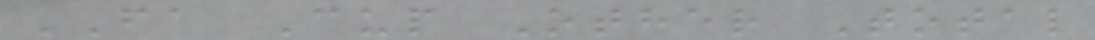FA Cup Other Total
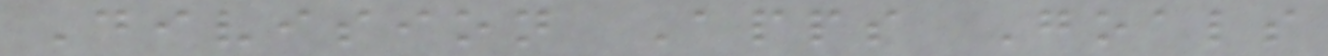Division Apps Goals
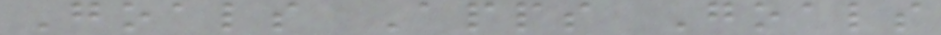Goals Apps Goals
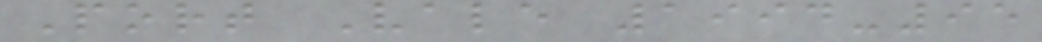Port Vale 1994-95
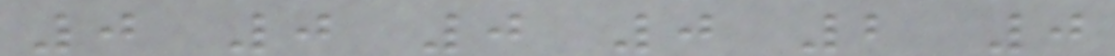0 0 0 0 2 0
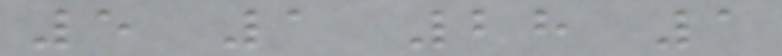5 1 28 1
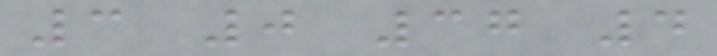3 0 37 4
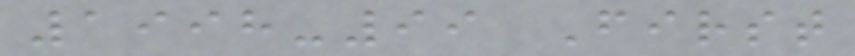1998-99 First
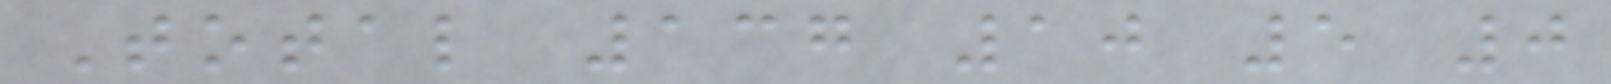Total 137 10 5 0
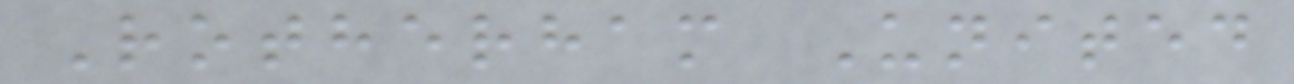Rotherham United
